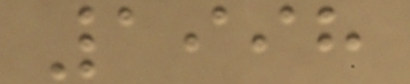1998
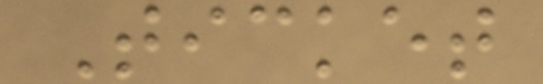Ticket
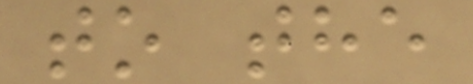to the
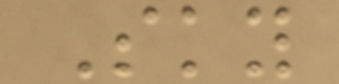Sky
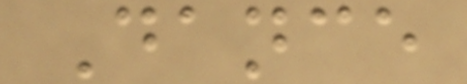Dance
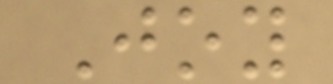Joy
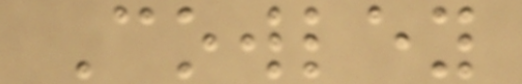Cowley
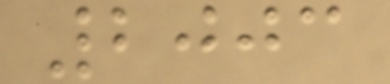2003
